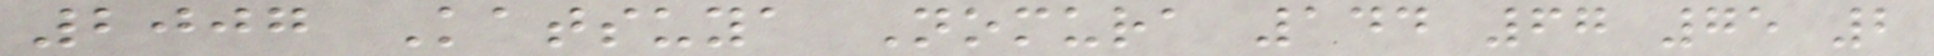2007 Katsuya Nomura 144 67 75 2
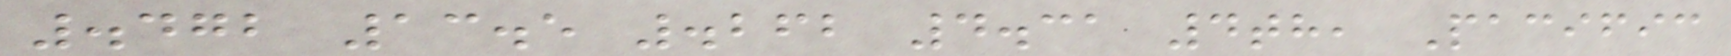.472 13.5 .262 4.31 4th, Pacific
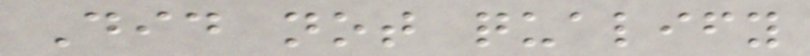Did not qualify
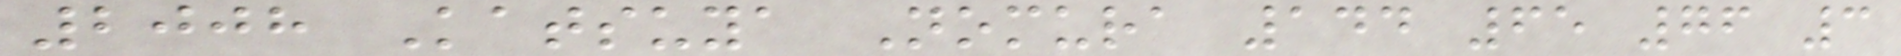2008 Katsuya Nomura 144 65 76 3
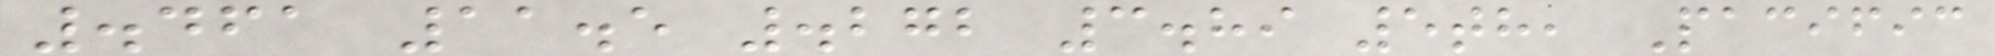.461 11.5 .272 3.89 5th, Pacific
